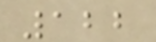122
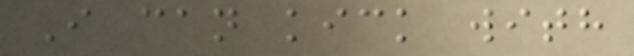I can kick with
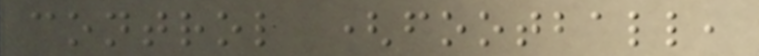control (football,
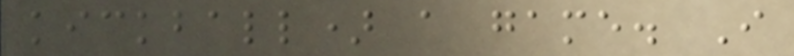kickball) a game. I
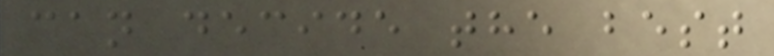can decide the best
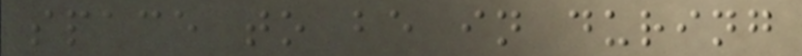space to be in during
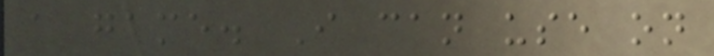a game. I can use on
